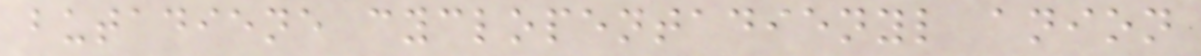butadiene cyclopentadienyl anion
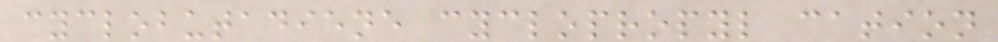cyclobutadiene cyclopropyl cation
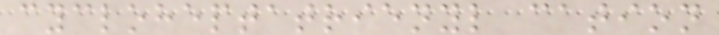cycloheptatrienyl cation
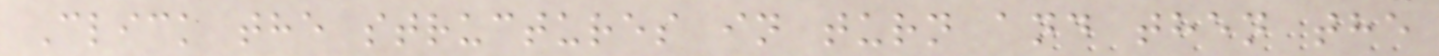Click the structures in turn and then the
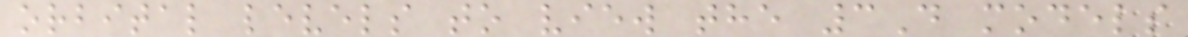orbital levels to view the 3D models
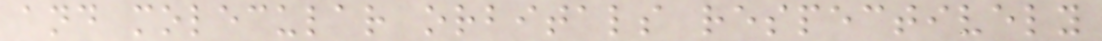and molecular orbitals respectively
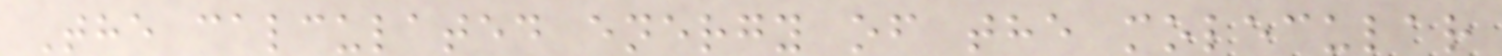The calculated energy of the molecular
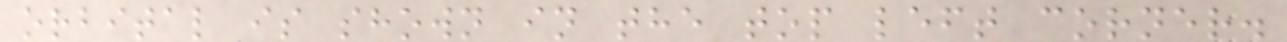orbital is shown in the top left corner.
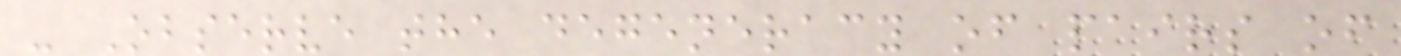- Observe the degeneracy of pairs of
